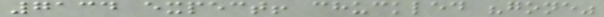7134 expect! chuckled "gone"
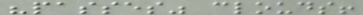"passes" clouds!
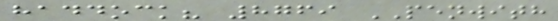haddock? 8769 PENWITH
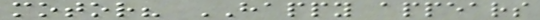motor? HAPPY appears
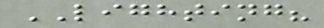LIGHTING?
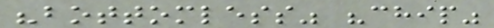"bottomless" "chip"
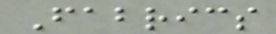Fabrics
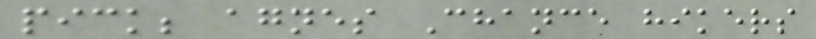pick; agnes Chance hikers
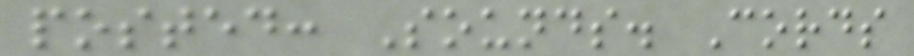posted: Sounds. Cords
